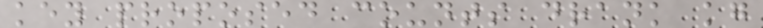key proposed counts drank kg
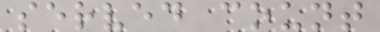served count
